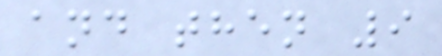and then 9
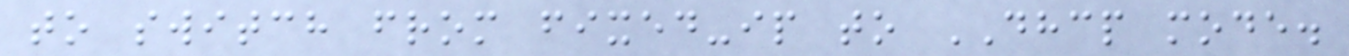to switch from fixed-ip to DHCP mode.
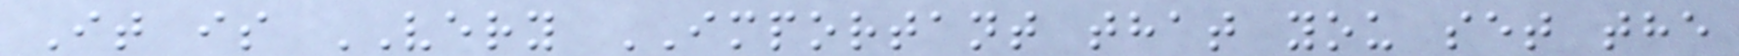It is VERY IMPORTANT that you set the
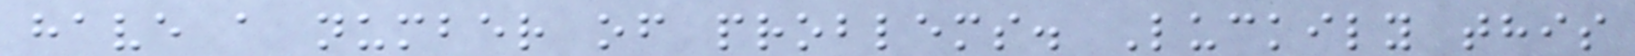have a number of problems. Luckily this
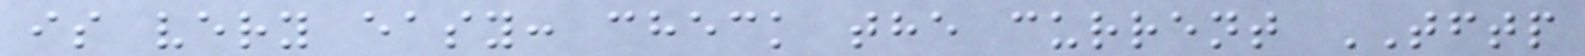is very easy: check the current TFTP
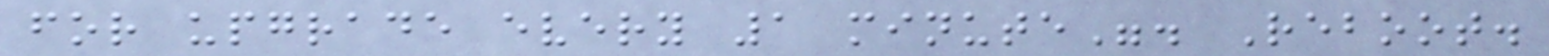for upgrade every 1 minute". Reboot.
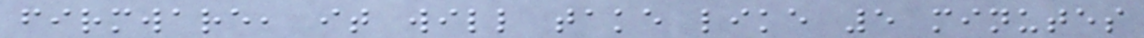firmware, it will take like 5 minutes
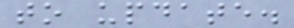to update.
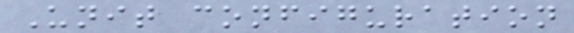Unit configuration
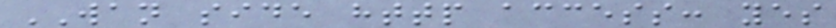WAN side http access: yes
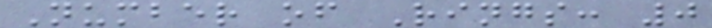Number of Rings: 0
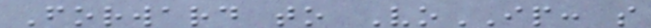Forward to VoIP: s
